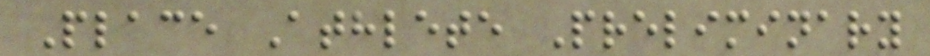Place Athlete Preliminary
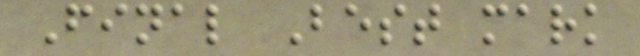Final Best mark
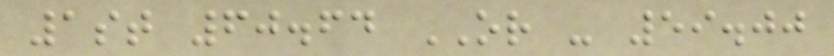1st 60.64 OR - 59.00
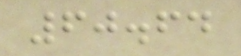60.64
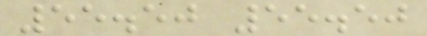55.50 55.50
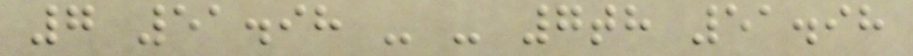7 51.98 - - 7th 51.98
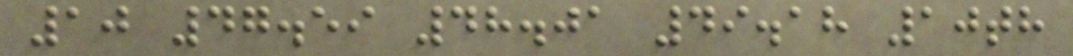10 47.59 48.01 49.18 10th
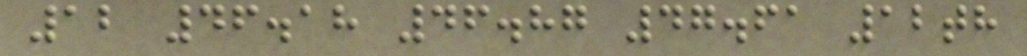12 46.18 46.87 47.61 12th
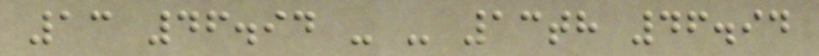13 46.94 - - 13th 46.94
